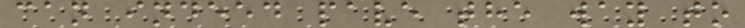can indeed pave the way to
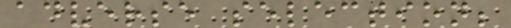adverse selection;
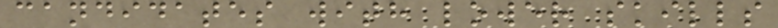candidates with lower skills
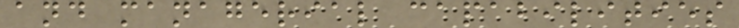and managerial capabilities
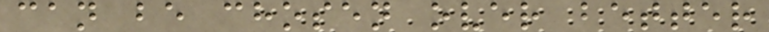can be chosen over better
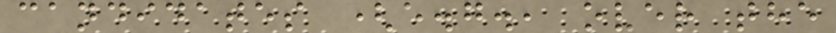candidates (e.g., over the
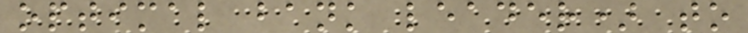optimal bank leader) to
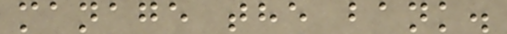manage the bank.
